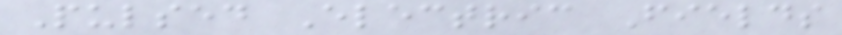Pulsed Electric Fields
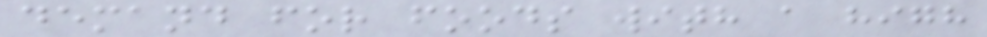demand for foods with a high
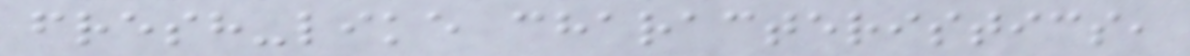fresh-like characteristics,
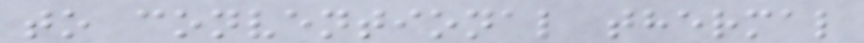to conventional thermal
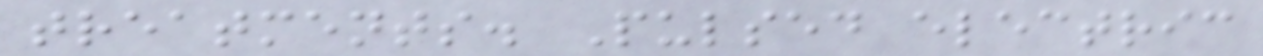treatments. Pulsed electric
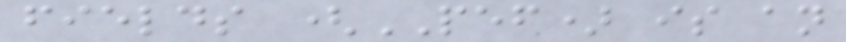fields (PEF) is an
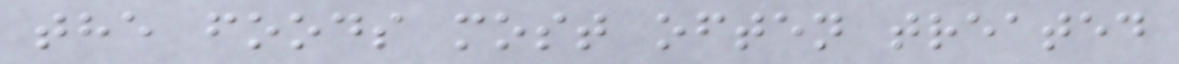the foods most often treated
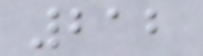212
